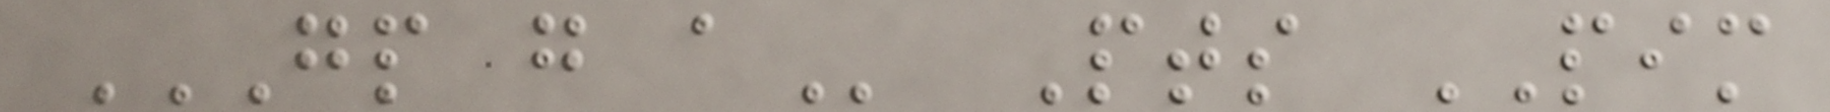GP G A Pts PIM
